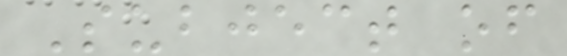Subject of
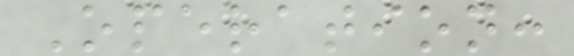Operation:
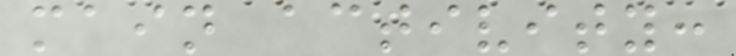main activity:
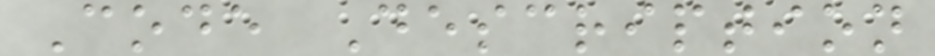Code Description
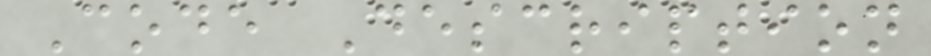Code Description
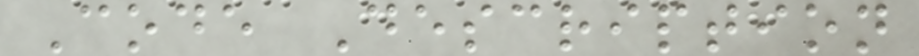Code Description
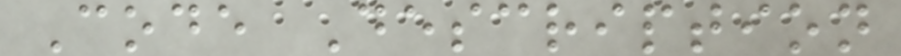Code Description
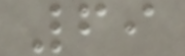69
